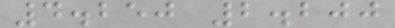4.250 2.200
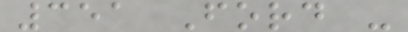351 Ford -
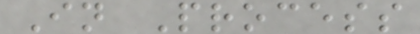In Process
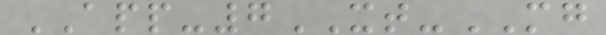APP-7XT-MG
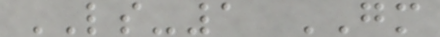LS-1 GM
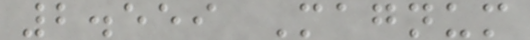2.559 Magnum
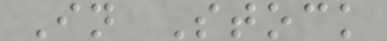In Stock
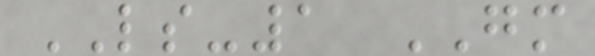LS-1 GM
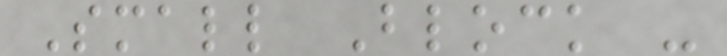Small Block -
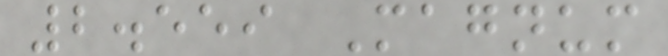2.559 Magnum
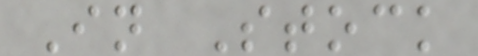In Stock
